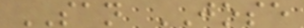SAN JOSE
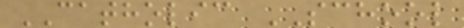CATHOLIC SCHOOL
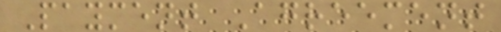Payment Agreement
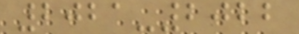2021-2022
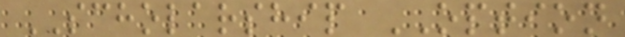SCHOLARSHIP OPTION
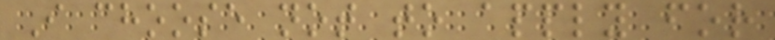I choose not to apply for
